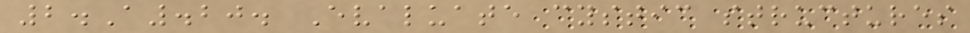2.A.20. Evaluate cystic structures
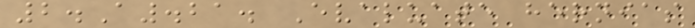2.A.21. Evaluate hernias
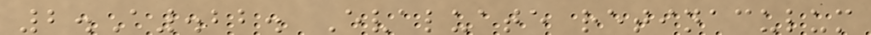2.A.22. Evaluate retinaculum
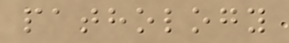pathology
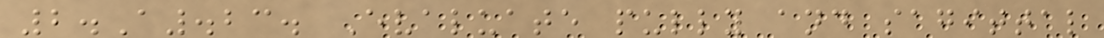2.A.23. Evaluate pully and sagittal
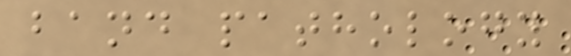band pathology
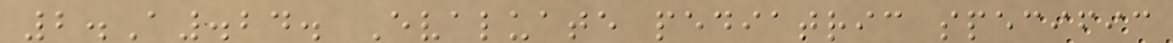2.A.24. Evaluate pediatric specific
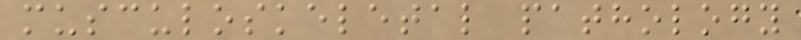musculoskeletal pathology
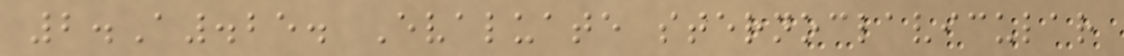2.A.25. Evaluate sternoclavicular
